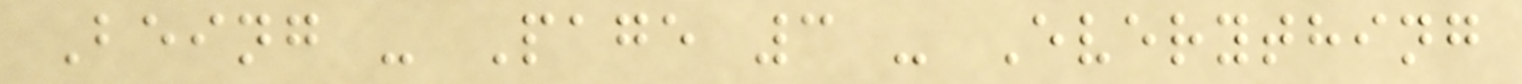Being - Page 3 - Everything
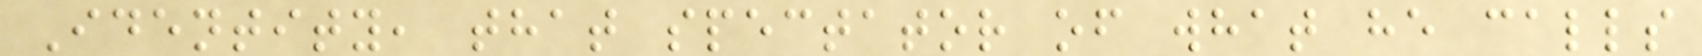Identity, that spectator of what he calls
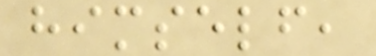himself,
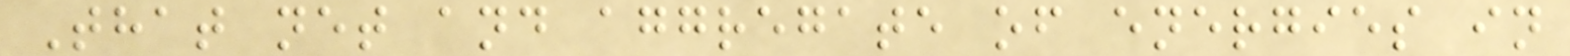That net and aggregate of energies in
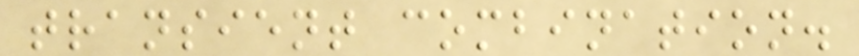transient combination.
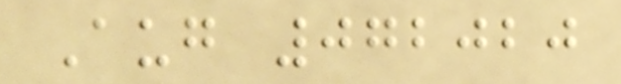Aug 072020
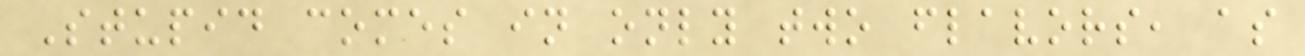Stupid comes in only two flavors, as
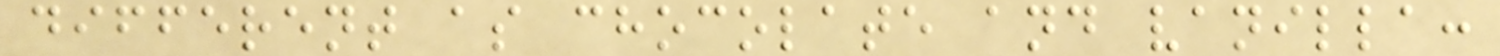different as chocolate and vanilla:
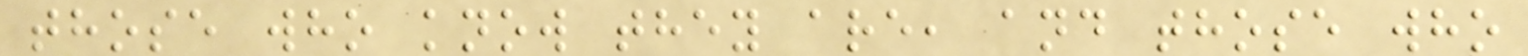those who know they are, and those who
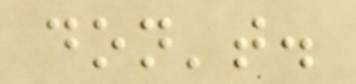don't.
